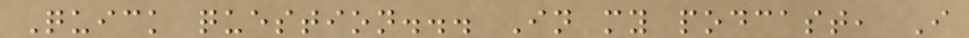Quick question... In my podcast, I
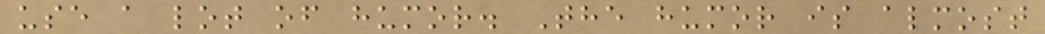use a lot of humor. The humor is almost
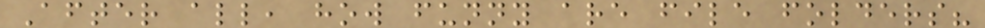After all, how funny are file folders?
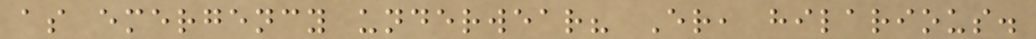as emergency underwear? Er, hilarious.
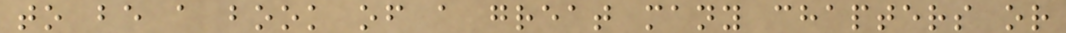to be a book of a great many chapters or
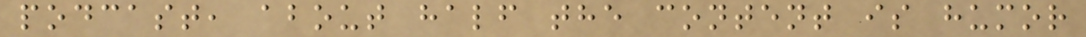podcast, about half the content is humor
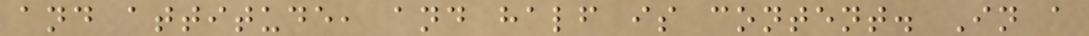and attitude, and half is content. In a
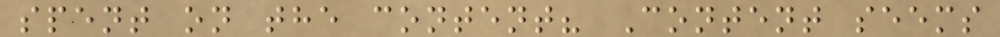spent on the content? Content seems
